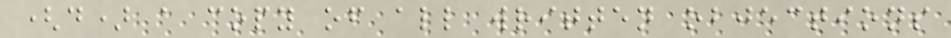(d) a copy of all written objections
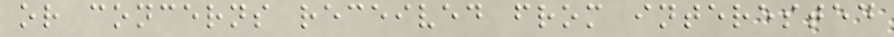or concerns received from interested
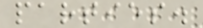parties.
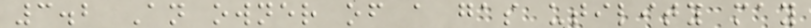3.2 An owner of a gas utility may
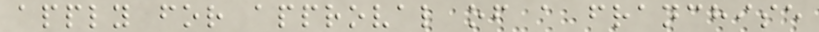apply for approval of a franchise
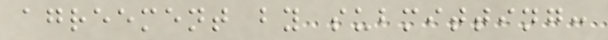agreement by submitting:
